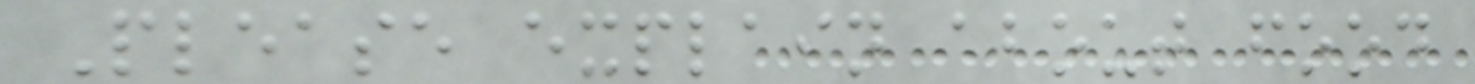Please explain about food
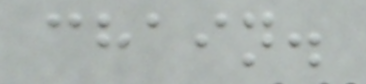chain.
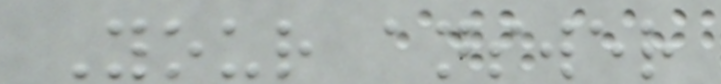Your answer
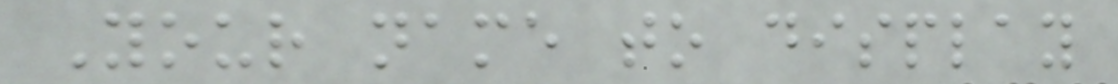Your name to display
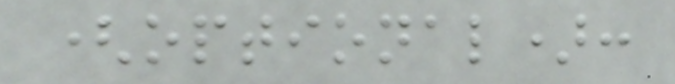(optional):
